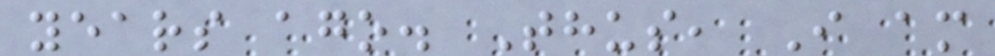years ago. Thus, I am
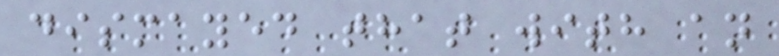dismayed that with an
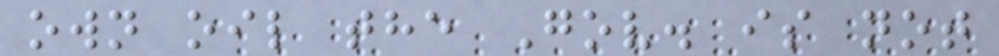own oil the Gov. is not
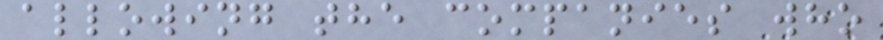allowing the companies who
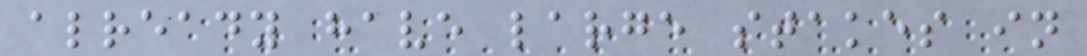already have large stakes in
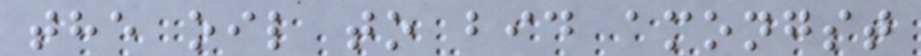the oil to bid amongst
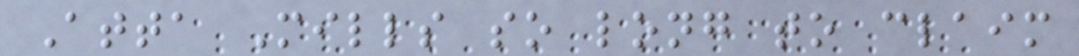Atta Mills so long to claim
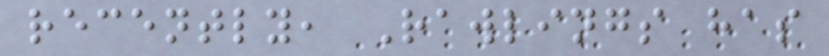recently, Rawlings has
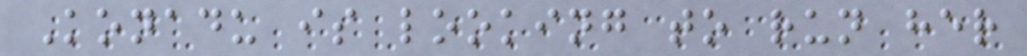Konadu is looking to run her
